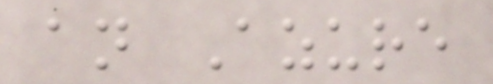an Azure
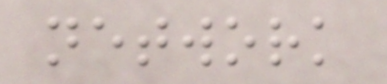network
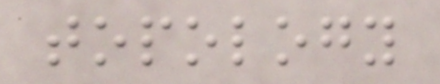topology
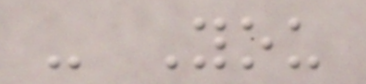- You
